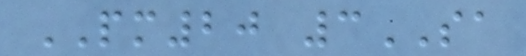PM20 3SA
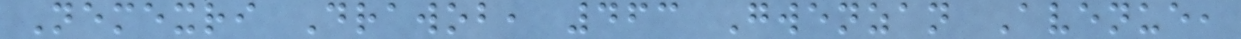Nemexri Drawob, 463 Gwenzan Avenue,
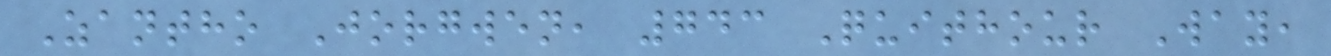Zantho Jorgwen, 743 Quithour Way,
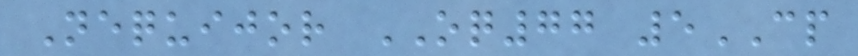Nequijor OQ77 5CP
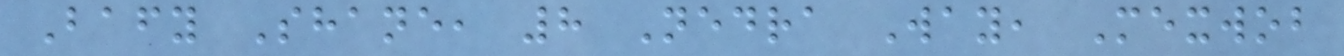Bafy Shane, 8 Nedra Way, Mexwob
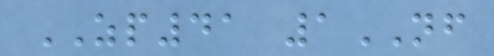ZP41 1NF
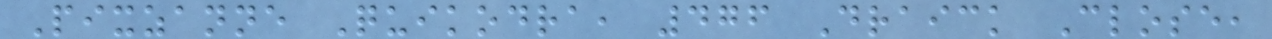Pixzanne Quikodra, 476 Draick Close,
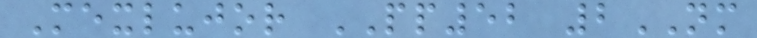Mexlujor PP52 2NM
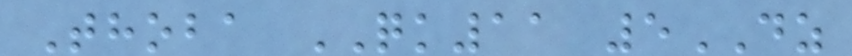Thoba QK11 5DZ
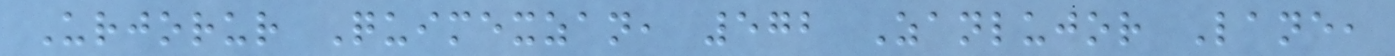Urjorur Quimexzan, 572 Zanlujor Lane,
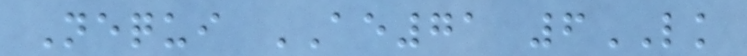Nequi AE71 6LK
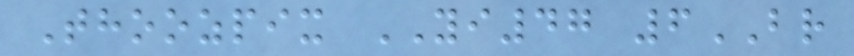Thoozpix YI47 6BR
